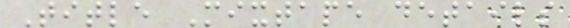Title Mixtape details
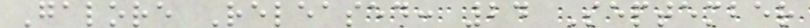Galore Released: 24 September
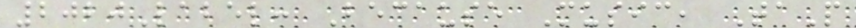2020Label: Because Music, TaP
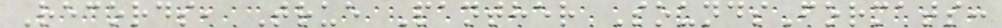Records, True Panther SoundsFormats:
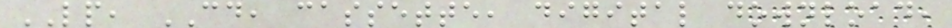LP, CD, cassette, digital download,
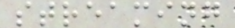streaming
